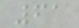61
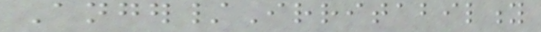Anger/Irritability
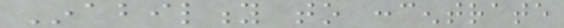Inability to concentrate
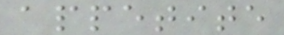appetite
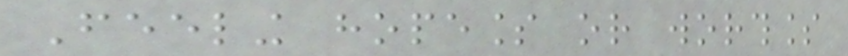Feeling hopeless or worthless
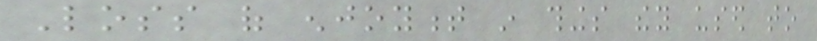Loss of enjoyment in things they used to
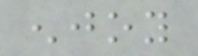enjoy
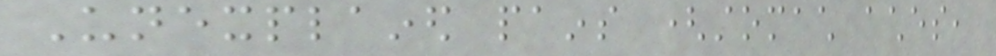Unexplained pains (stomach aches,
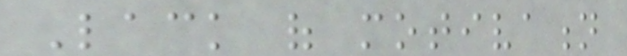Lack of motivation
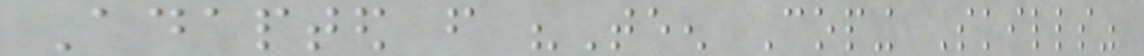Adapted from "Teen Coping Skills"
